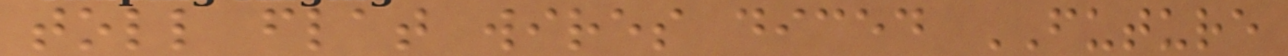toll flat wires diced FUTURE
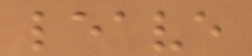leave
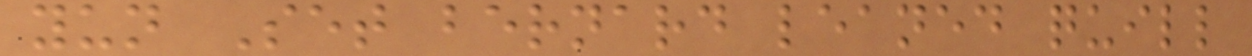yun Set bernard leaned quill
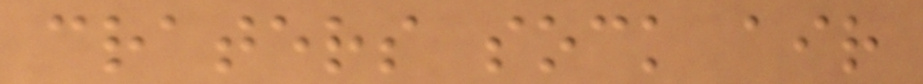craters sock air
